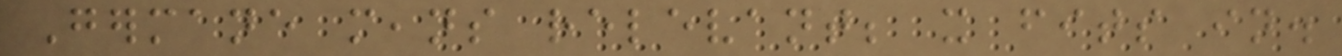Germane means relevant; it fits in.
